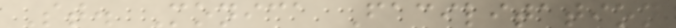St. Monica Facilitation
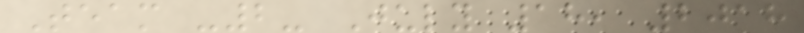Team -2- July 18, 2018
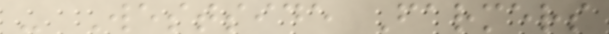- Westside Farmers
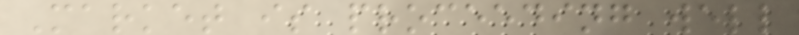Market is proceeding well
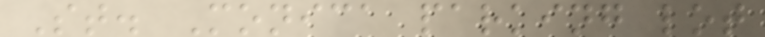St. Monica parking lot
